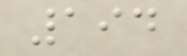194
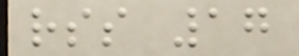rss 17
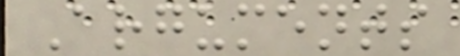Arguments
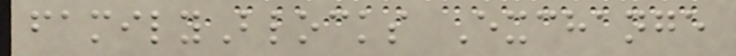familyBlocks Exchange
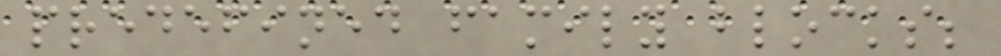predefined family blocks;
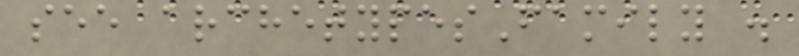see archetypesFamily .
